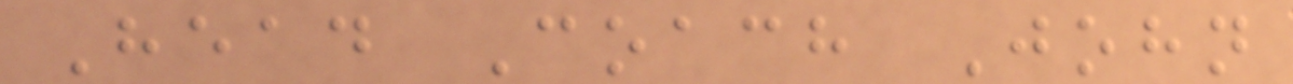Head Coach John
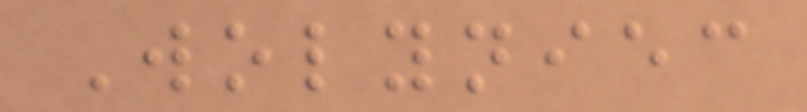Wolyniec
